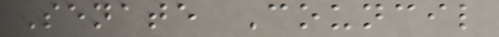Senate Council
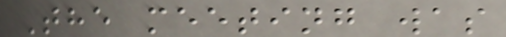The meeting was
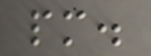pm.
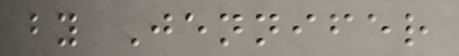by Jennifer
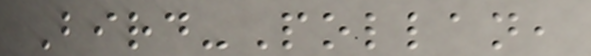Bird-Pollan,
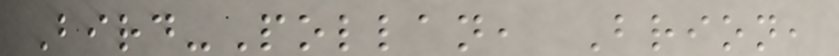Bird-Pollan, Brion,
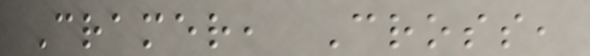Cramer, Cross,
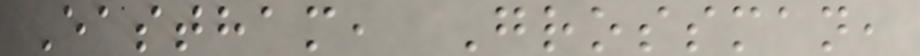Eastham, Grossman,
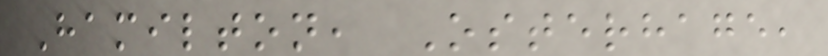Hamilton, Osterhage,
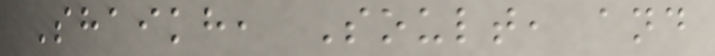Shaikh, Soult, and
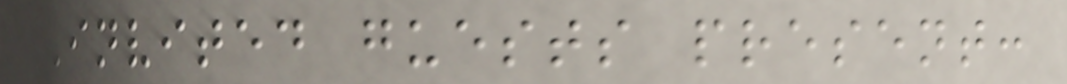Invited guests present:
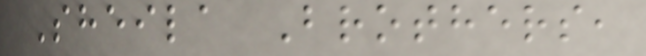Sheila Brothers,
